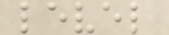level
